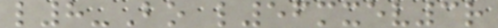l8-Bo l56mxev3r
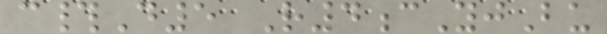c#D5 R4cYjBu
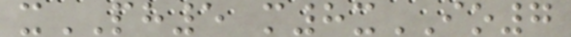xPH5 m8xIO7
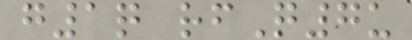g1q rfQ7u
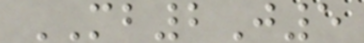MB2J5
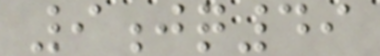9jq49
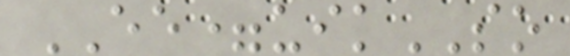EE=uikSO
